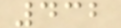432
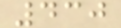430
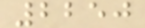2250
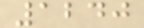1240
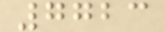7723
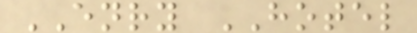ENRY HOTEL
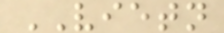VIETN
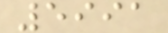5991
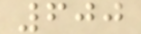600
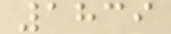1839
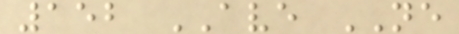152 AVE NE
